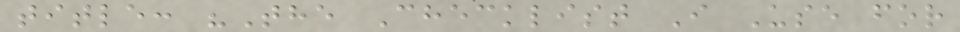title: "The Checklist I Use for
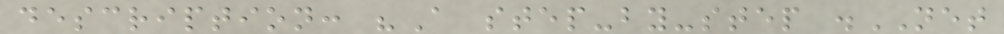description: "A step-by-step .NET
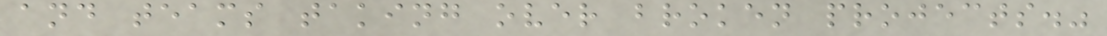and teams taking over broken projects."
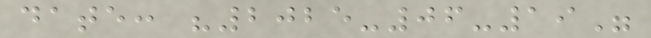date: "2025-06-19"
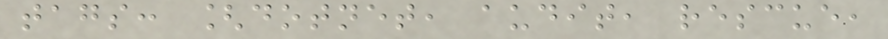tags: [dotnet, audit, rescue,
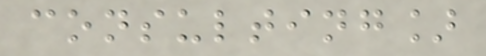consulting]
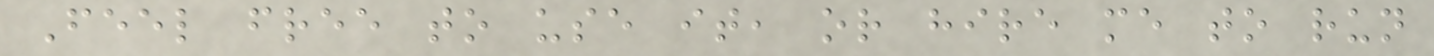Feel free to use it, or hire me to run
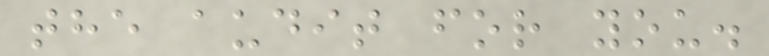the audit for you.
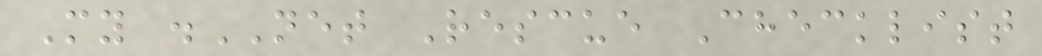My .NET Rescue Checklist
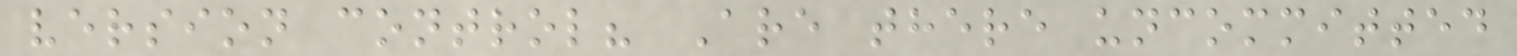version control? Are there uncommitted
